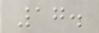17.
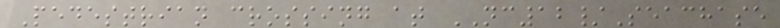Pedestrian crossing at NC12/Seachase
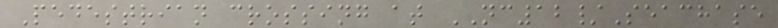Pedestrian crossing at NC12/Seachase
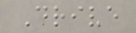Drive
